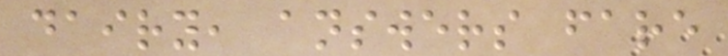dairy, answers fare
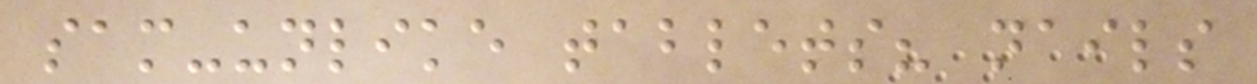sam-unlike tablets? nails
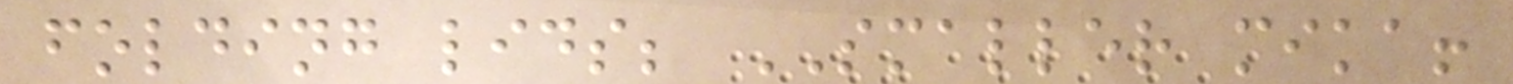folding lids; SMALLER mika!
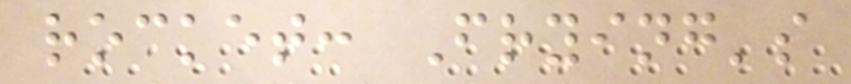rocket: Frying's
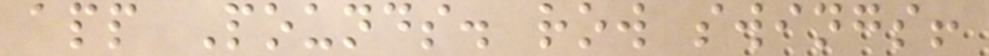app Pounds. row swings!
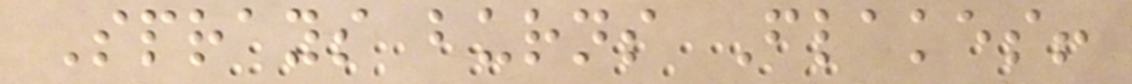Sprays burns Flakes!
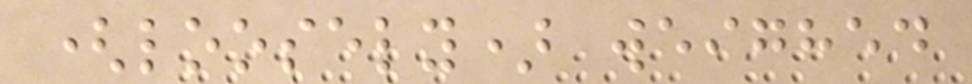(loosely) weighed
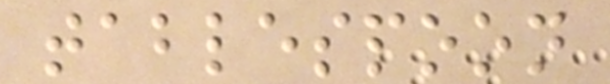tablespoon
